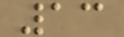13
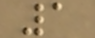1
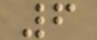6
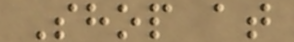Shop at
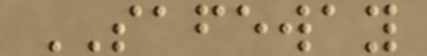SAFEWAY
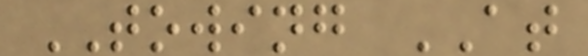TOWING AT
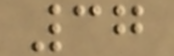37
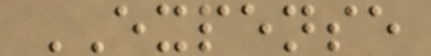EXPENSE
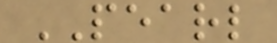PEARL
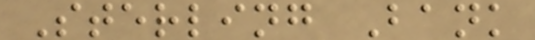Sterling Bank
